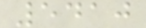5410
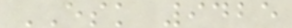ESK 9425
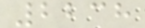2238
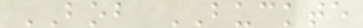BOB BUCKTE
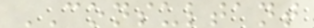CONSULTANT
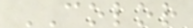COLOR
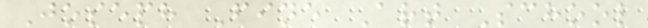Joseph Fine Art School
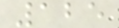125
